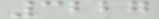3227
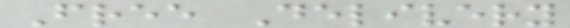Free Delivery
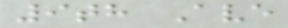9th Ave
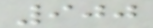900
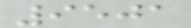9501
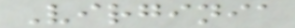Virginia
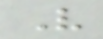V
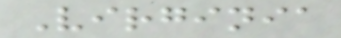Virginia
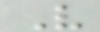V
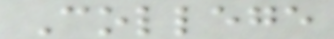College
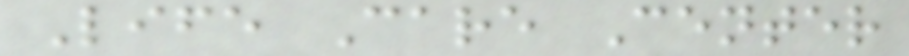Life Care Center
